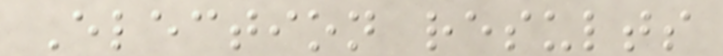Election results
